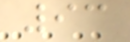93
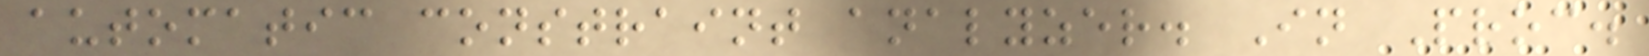automatic constraint analyzer. In Proc.
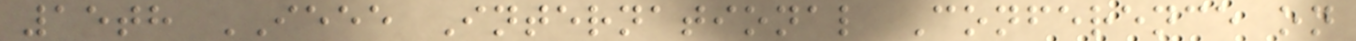15th IEEE International Conference on
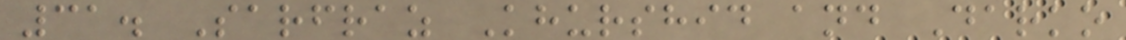31. Sarfraz Khurshid and Darko
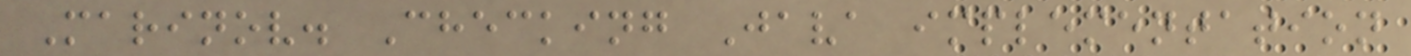Marinov. Checking Java implementation
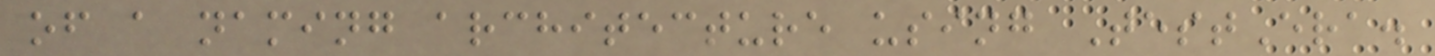of a naming architecture using TestEra.
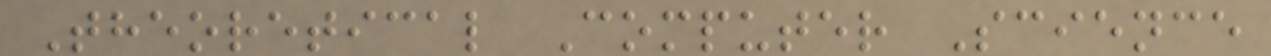Theoretical Computer Science
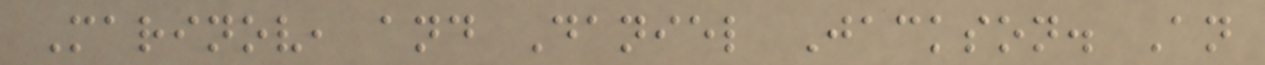Marinov, and Daniel Jackson. An
